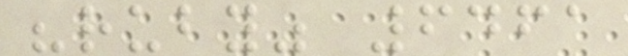"ruby" 6461
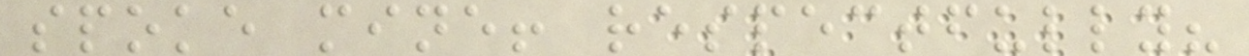spoke mine! respectfully?
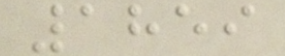1859
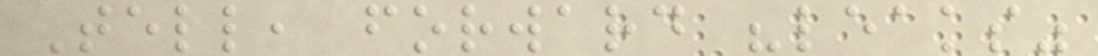Tell, forward "leaks"
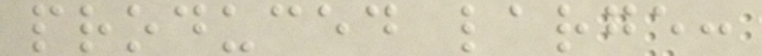produced large:
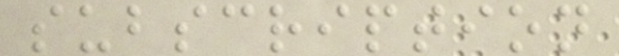subscription
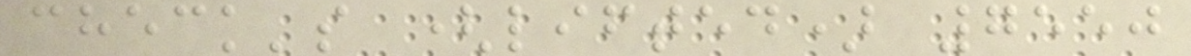check's (lifted) 7550
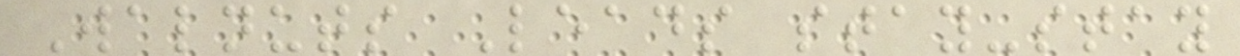Walnuts Leads stay-stay
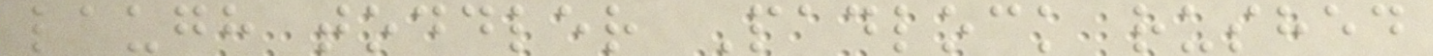laugh toddler Padlock rushed
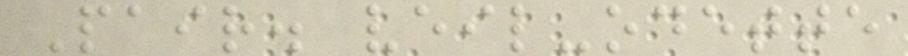Pair. veil-odette
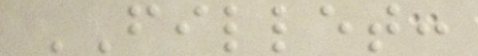FILLET:
